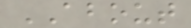ABOUT
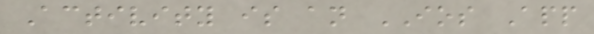Activity is an IOS App
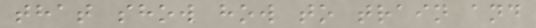that show how to train and
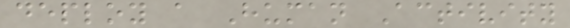deploy a Human Activity
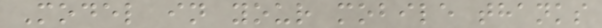Model in your mobile thanks
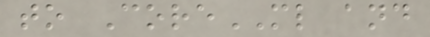to CoreML and
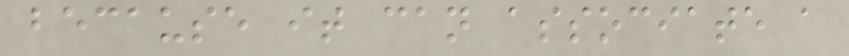because it can associate a
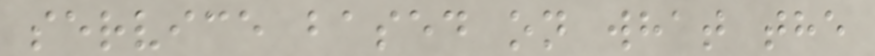service based on what the
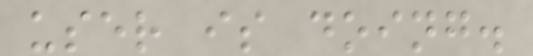user is doing.
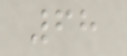68
